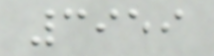3959
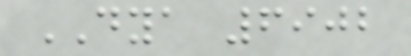DYA 6902
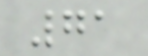71
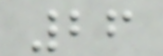26
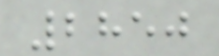2850
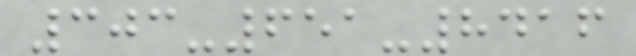303-651-8416
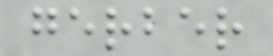gerber
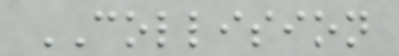COLLISION
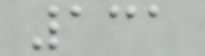131
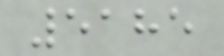5185
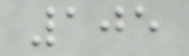105
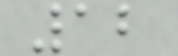12
